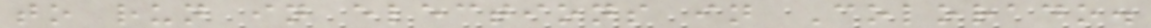to run in elections in Colorado.
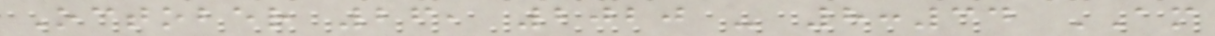October 26, 2020 - 8:34 AM
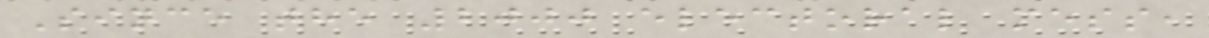Since the 2000 electoral mess,
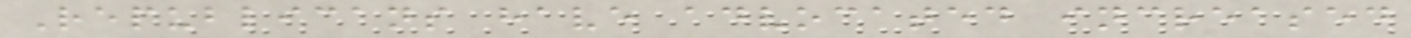Republicans have advocated increased
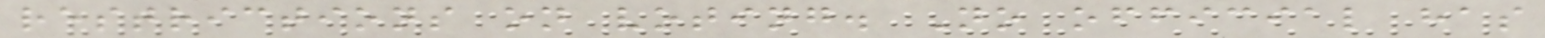restrictions on voting. No official has
